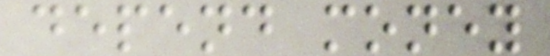depend money
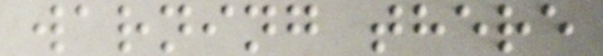warning there
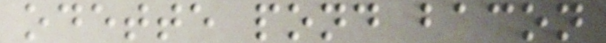odette pond bacon
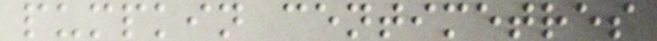pumpkin centimetres
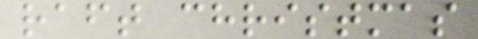raft christmas
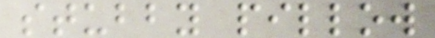stubby pillow
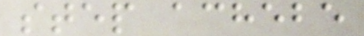step achebe
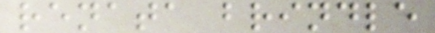renata brindle
